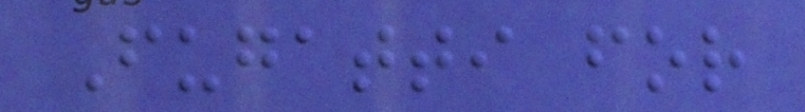Fugatti for
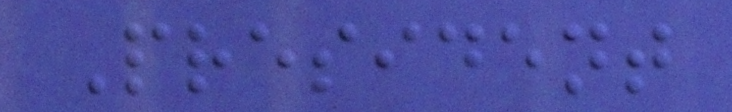President
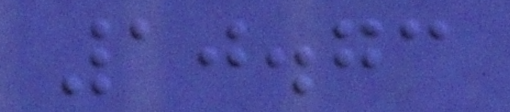10.73
